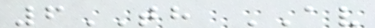6TH AV
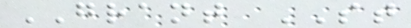GRANT ST
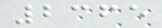2365
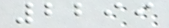2299
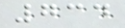734
